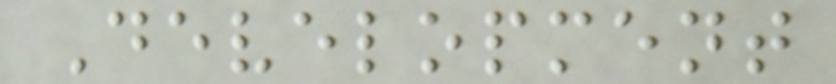Development
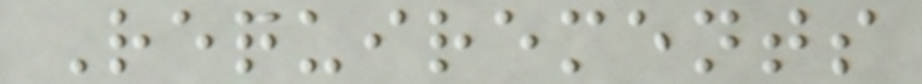Requirements
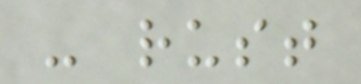- rust
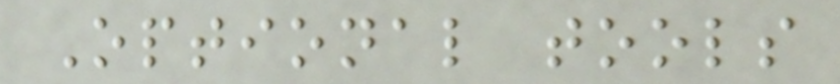Optional tools
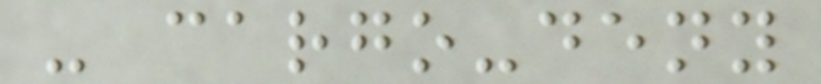- cargo-deny
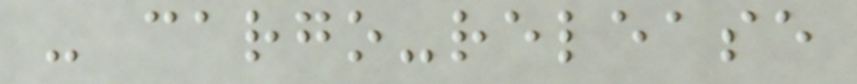- cargo-release
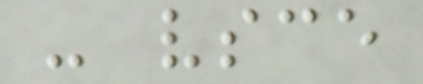- vsce
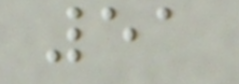51
